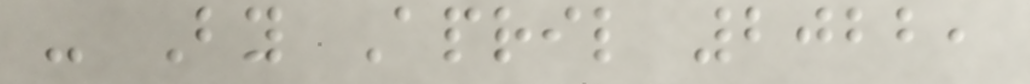- By April 2022,
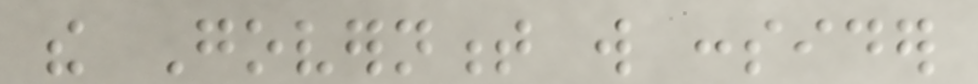the Government will consider
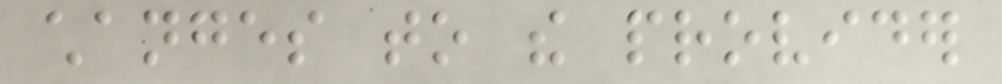changes to the provider
